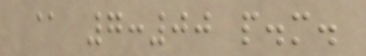@ 7:00 p.m.
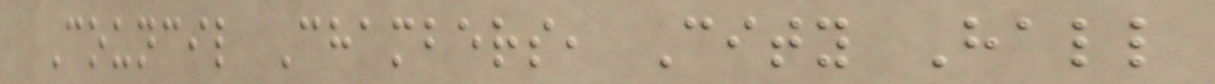Council Chambers, City Hall
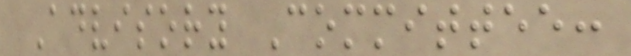Advisory Committee:
